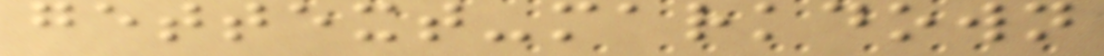gettext-markdown
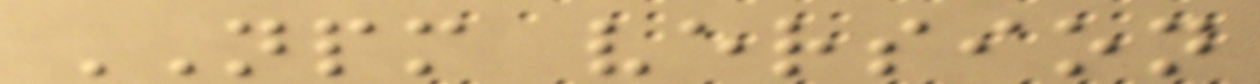NPM version
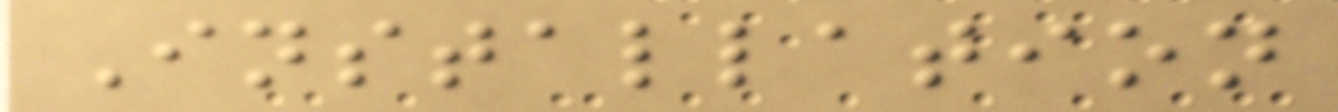Installation
